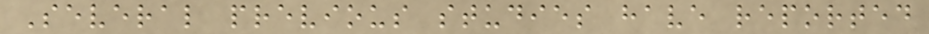Several previous studies have reported
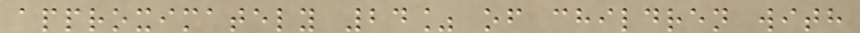approximately 24% of children with
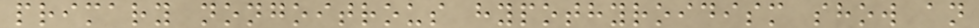primary nongoitrous hypothyroidism show an
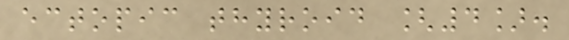ectopic thyroid [4].
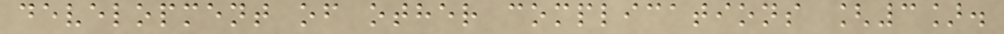development of other complications [3].
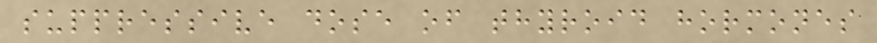suppressive dose of thyroid hormones
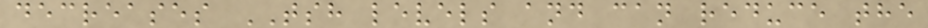decreases TSH levels and can reduce the
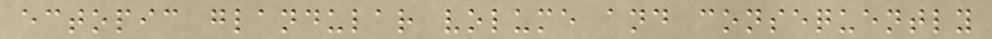ectopic glandular volume and consequently
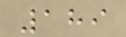189
